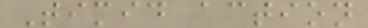Timid action
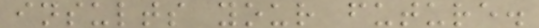insults your future.
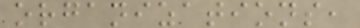organizations,
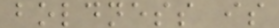boldness is
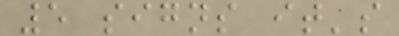5 signs it's
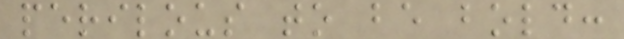perilous to be bold:
